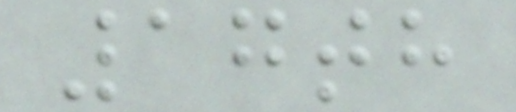17th
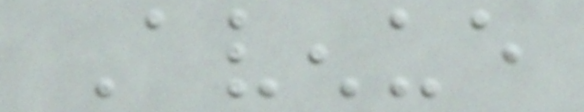Avenue
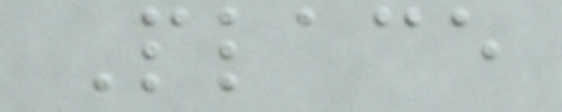Place
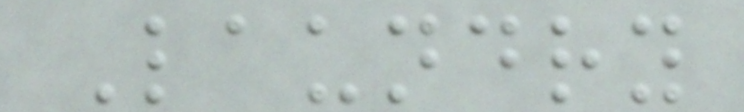Laundry
